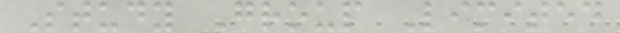Study Group Limited
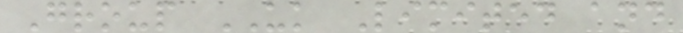Group UK Limited and
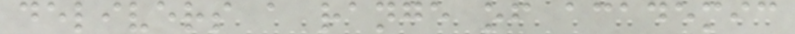delivers a range of academic
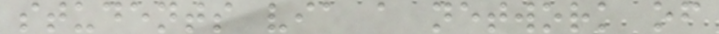students via a network of
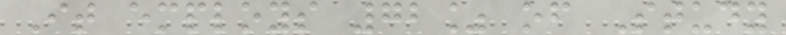It employs 72% of Study
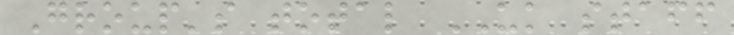Group's total UK staff
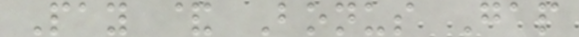Pay & Bonus Gap
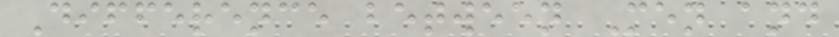Difference between Men and
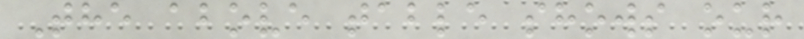The above table shows our
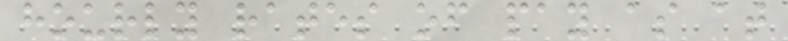hourly rates of pay as at
